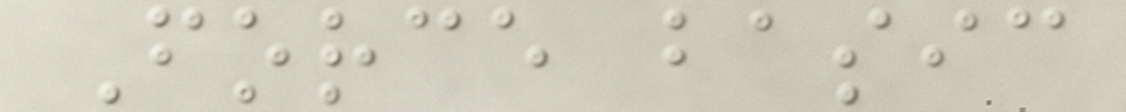Force basic
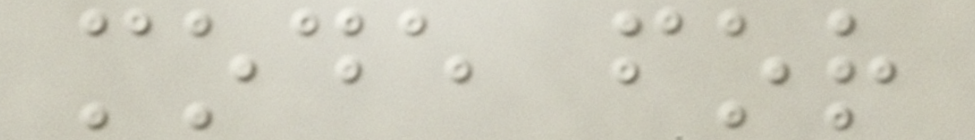mode for
